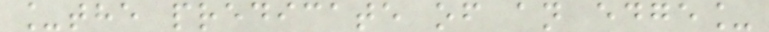_the predicate of an edge_
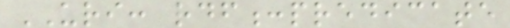URI: rdf:predicate
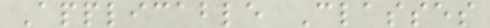Applicable Classes
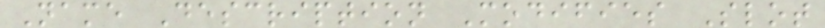Name Description Modifies Slot
